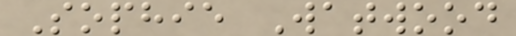Sophie Watwood
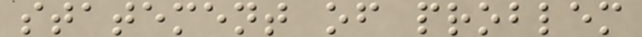statement of problem
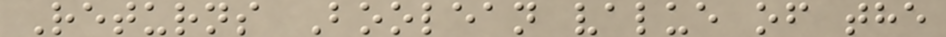Returns Boolean value of the
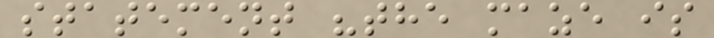statement "the maze is
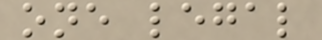one legal
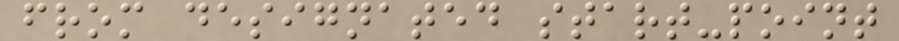from designated start-point
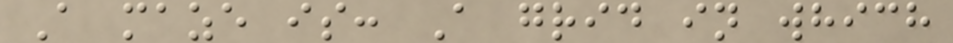A maze is: A grid in which
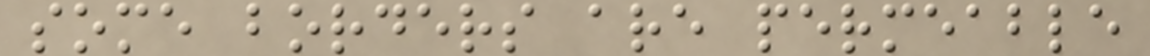some borders are permeable
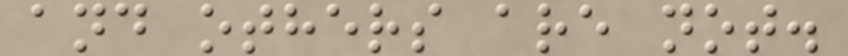and others are not.
